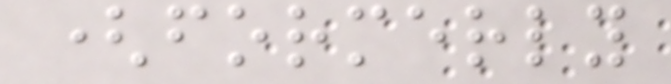(formerly
